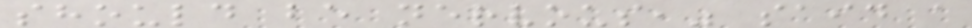should be nervous," said a
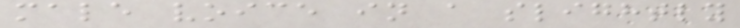male voice in a slightly
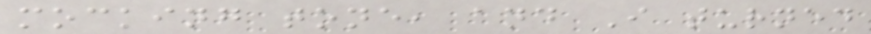mocking tone, and I turned
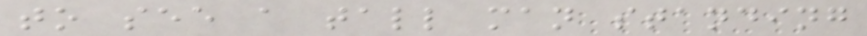to see a tall man standing
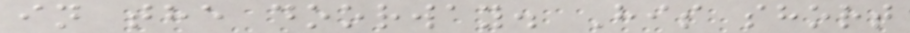in the doorway. His short
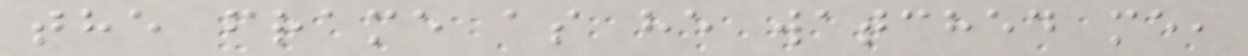the frame as he watched me,
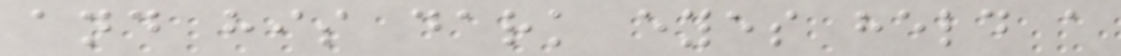and his dark eyes held a
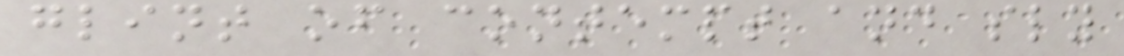glint of contempt and sly
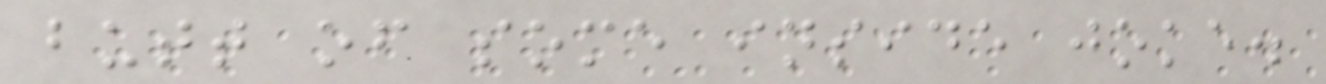butt of some inside joke.
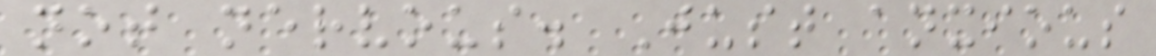not nervous. Just anxious
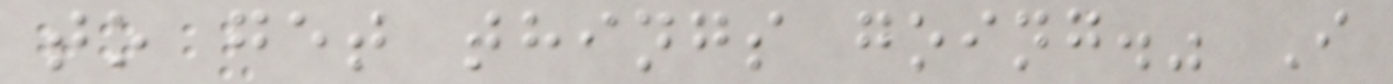to get things going." I
